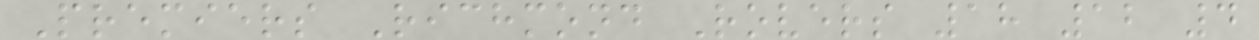Premiers Richmond Rovers 18 12 4
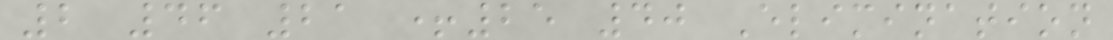2 46 21 +25 40 Elimination
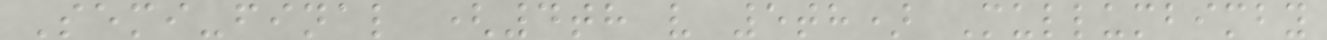Semi-final (4th v 5th) Mullumbimby
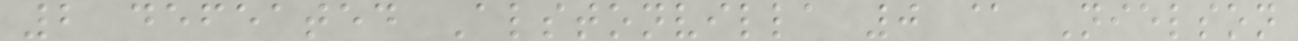2 defeated Alstonvilla 0 @ Nielson
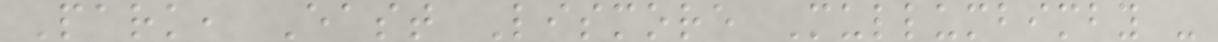Park, East Lismore Mullumbimby -
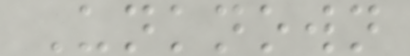Unknown
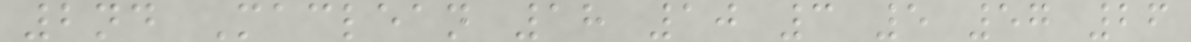2nd Maclean 18 10 3 5 57 26
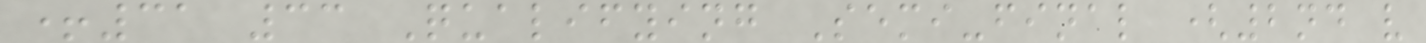+31 33 Qualifying Semi-final (2nd v
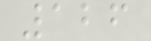126
